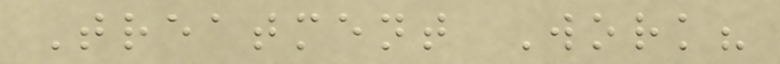Treatment Work?
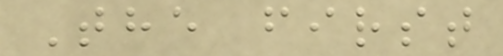The first
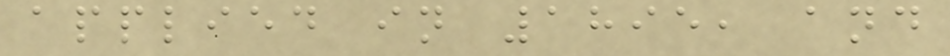applied in 1895, and
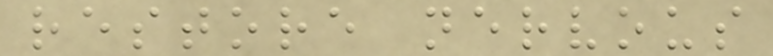restore nervous
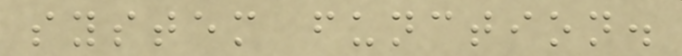system function.
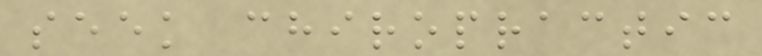seek chiropractic
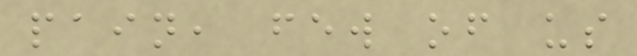pain, few of us
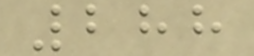288
